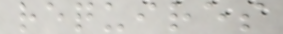requires
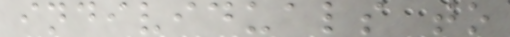individuals to
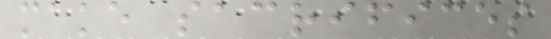make sacrifices
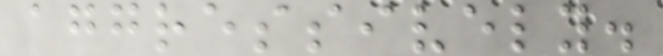aggressively.
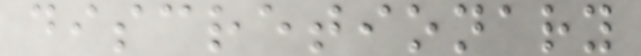discretionary
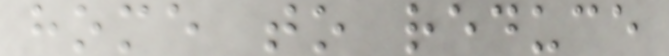home to reduce
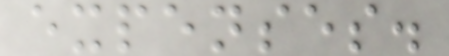expenses.
